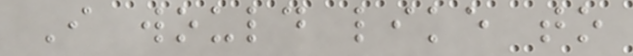I would like to
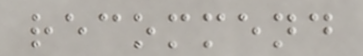recommend
